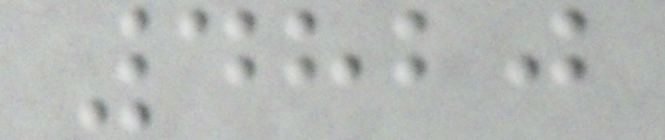4820
